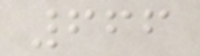666
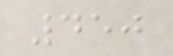450
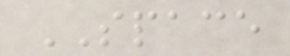SPACE
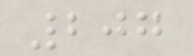207
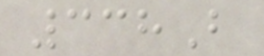338B
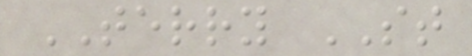TERRY ST
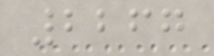2267
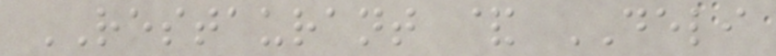RESTAURANT & DELI
